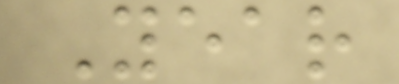Year
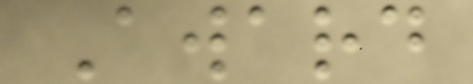Award
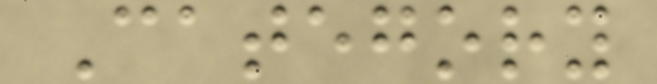Category
